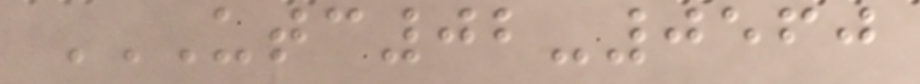UTC02-0560
